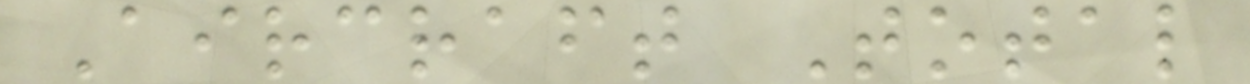Aircraft Total
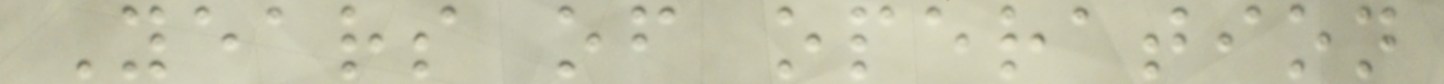Years of operation
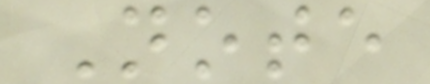Note
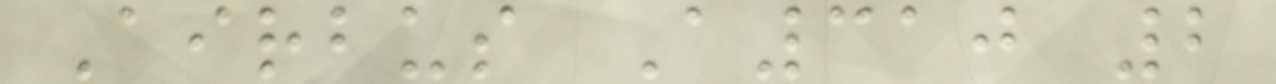Airbus A310 2
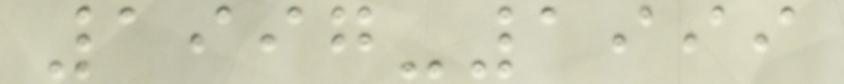1997-1999
